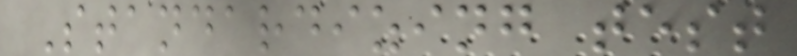Standardizing test
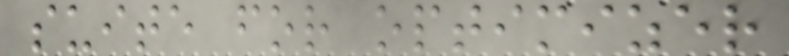suite for optimizer
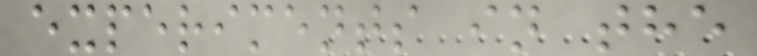experiments in the
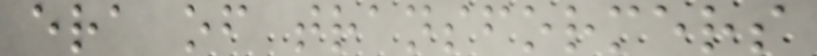era of transformers
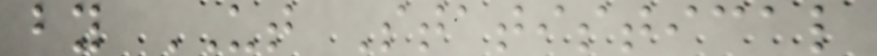by UT Statistical
